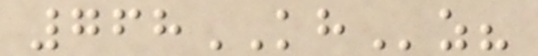768KHz?
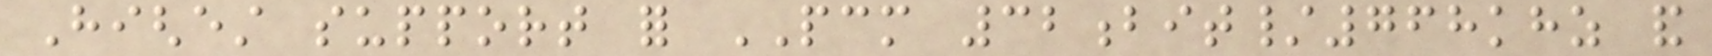Highest support for PCM 32bit/768khz and
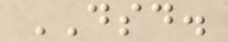DSD.
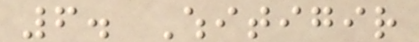6. Whitigir
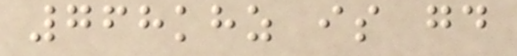768khz is good
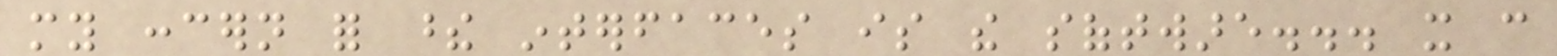my concern for these interfaces is the software... it can
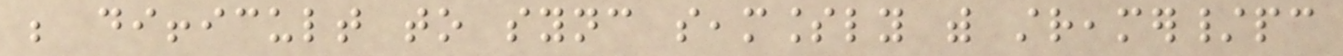be difficult to sync seamlessly with streamer/pc
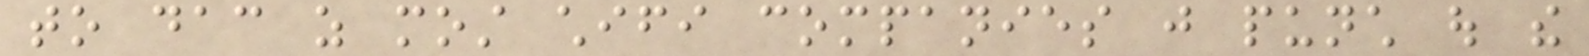to dac as most chifi companies just punch out the
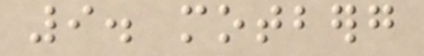9. motberg
